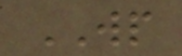WP
